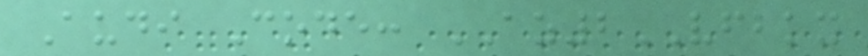Audi Code: AZ2VFBKX
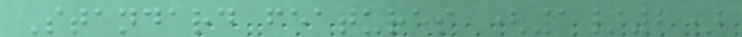Standard features (1/2)
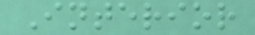Interior
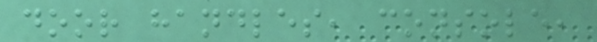door handles, console,
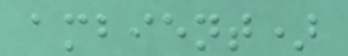ambient)
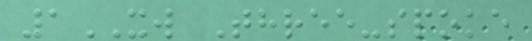1XW Three-spoke
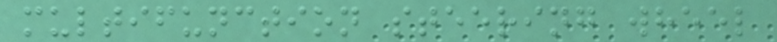multifunction steering wheel
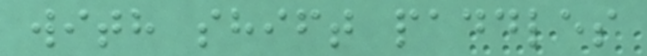with shift paddles
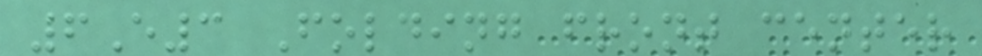6E3 Folding front center
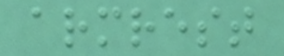armrest
